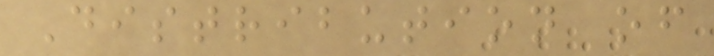Distribution of
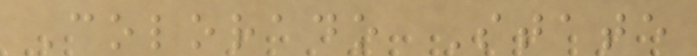Colorado State
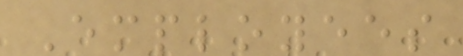Employees
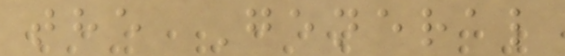the General
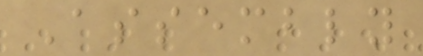Assembly
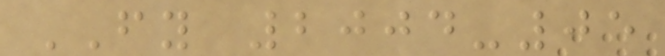FY 2004-05
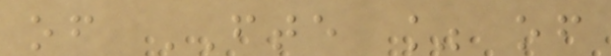of FTE % of
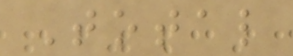Total
